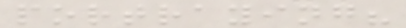portraying?
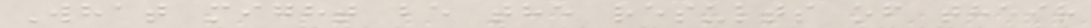What might be the results of their
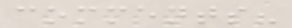comments?
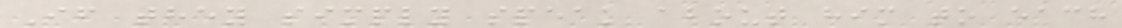If they simply speak about him to each
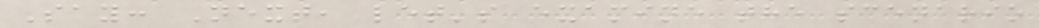Say: Next, let's examine the scenario
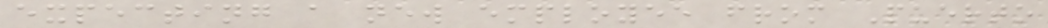expecting a new employee from Puerto
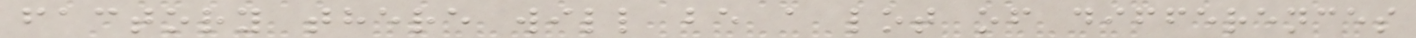factory there will be a lot of differences
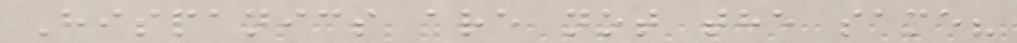Hispanics are not the same?
